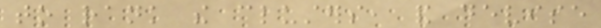to rank the clusters, and devise
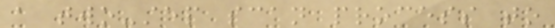a two-step scan process to
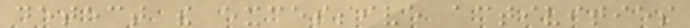detect the excessive activities
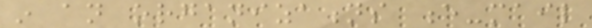in an organizations e-mail
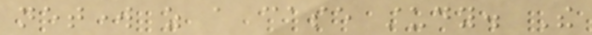network as a case study. The
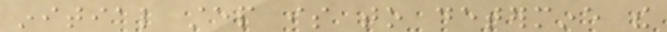initial step is to determine the
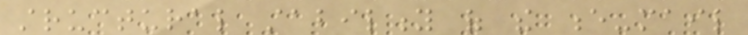structural stability of the e-mail
